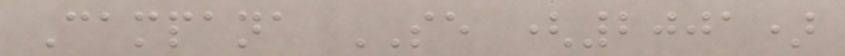Campana SE (2001)
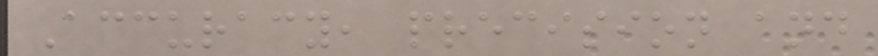Accuracy, precision and
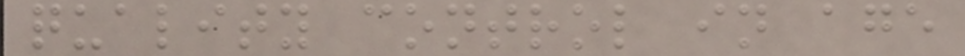quality control in age
